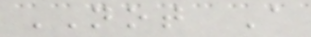NOT A
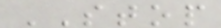STOP
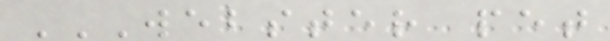WEBSTER PET
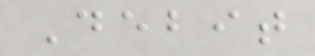Debit
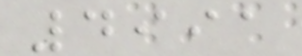4991
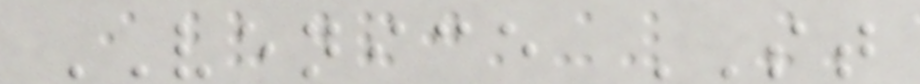VENICE ST
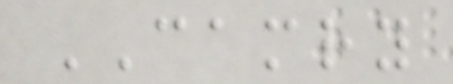CAMRY
